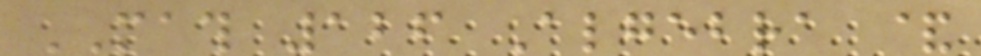MATH 126 Algebra &
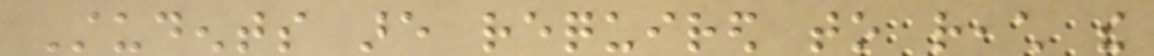Students are required to reach the
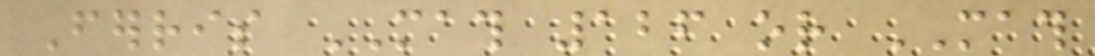Ferris MATH 126 or MATH
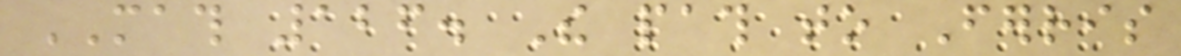MATH 126. The path to Ferris
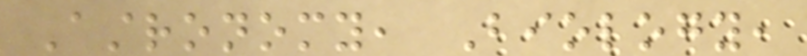Astronomy, Biology,
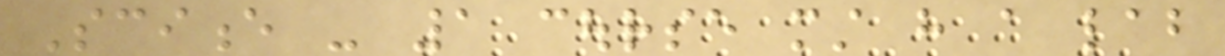Science - 1 course must have a lab
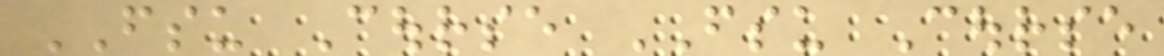FSU Course FSU Course
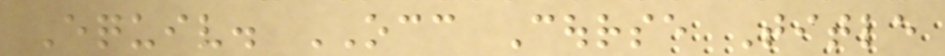Equiv. OCC Course Title
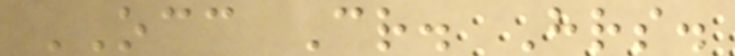OCC Cr. Hrs.
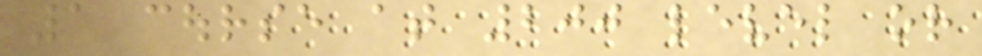1 course at 200 level or
